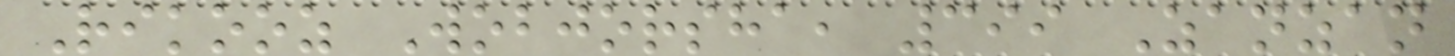Rikooz Wobjorsha, 399 Zanzan
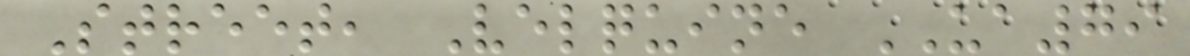Street, Velquine UA79
